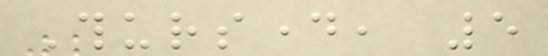Thursday, 5
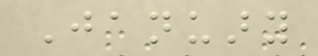January
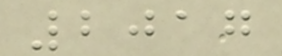2017
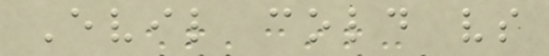Evil cold vs
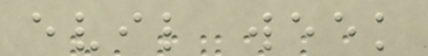evil week
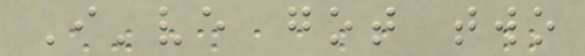I've got two
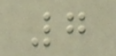7
